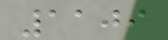1109
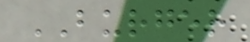BURGER
